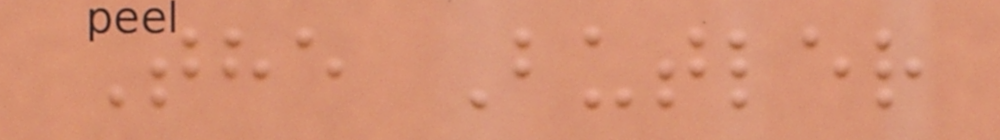The Butler
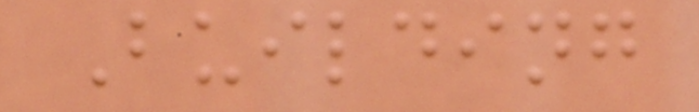Building
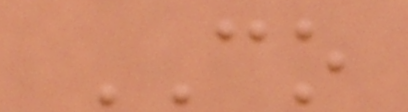CO
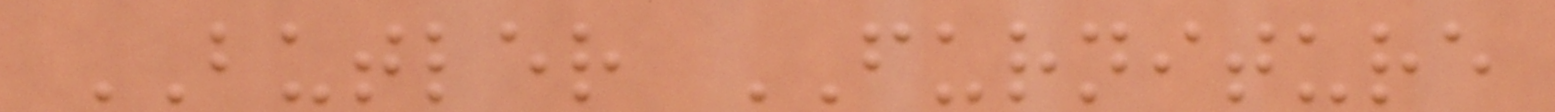BUTLER FURNITURE
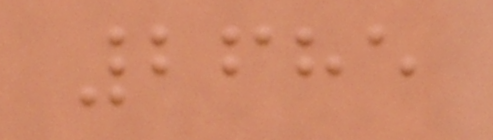2685
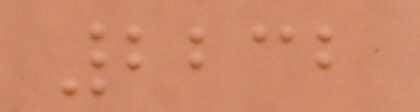2232
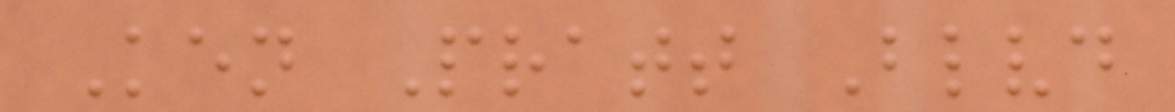Ken Pratt Blvd
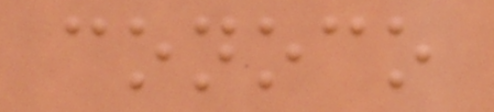conoco
